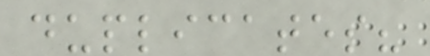duplicates?
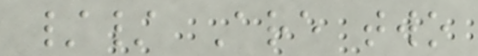// Are two
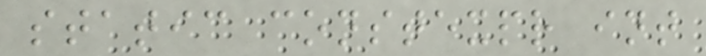static constexpr int
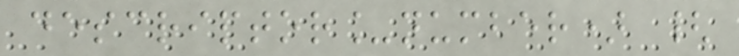descriptor_number) {
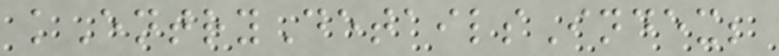kEntryDetailsIndex;
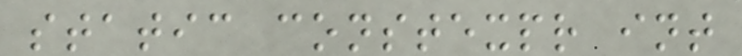static constexpr int
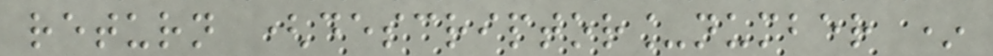return (descriptor_number *
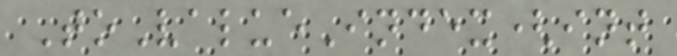ToValueIndex(int
